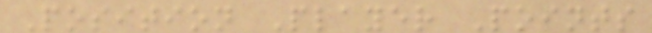Position Player Points
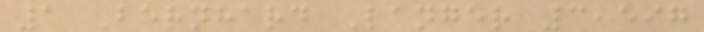1 Bernhard Langer 3,597
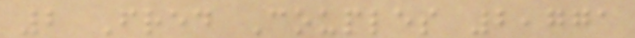2 Fred Couples 2,771
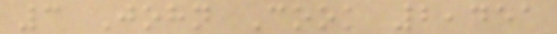3 John Cook 2,451
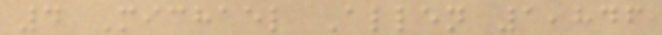4 Michael Allen 1,846
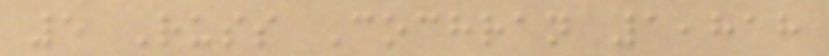5 Russ Cochran 1,818
